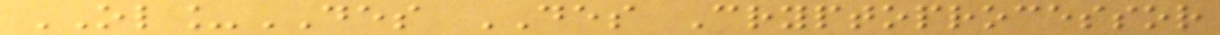OL_DES DES Cryptoprocessor
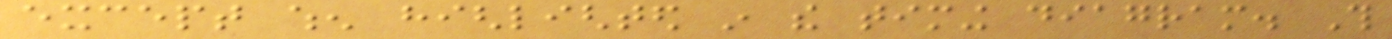except when highlighted in the timing diagram. This
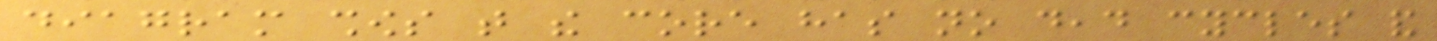diagram shows that the core has no dead cycles and
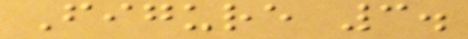Figure 3.
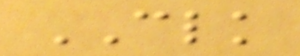CLK
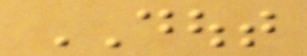DOUT
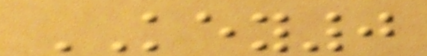KEY0
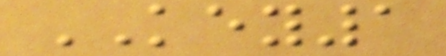KEY1
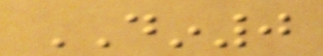DIN0
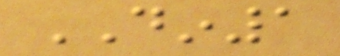DIN1
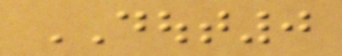DOUT0
